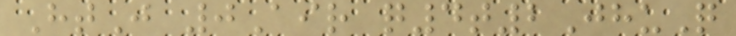HtJ 0Air q4t2JhuQ
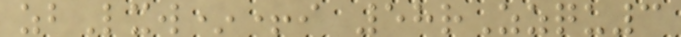zbLxw*+i 58rZzqu3
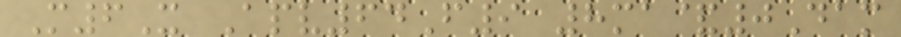M6X Apv64F9 8ma&0Dam
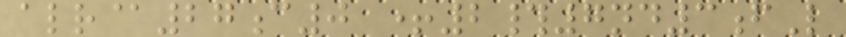alr@27c0 +2#7nd3fL
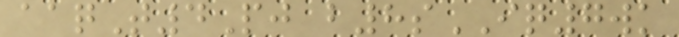aaqT4Pj b8sIQ7wk
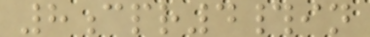8cpr4#in
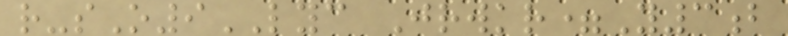r-sO9LYC Jrwkr=Y3b
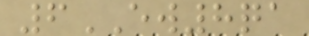6EW8qa
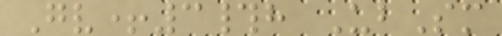Gv+3#h UbSm
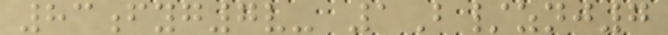83fyg7v- 1B/znj7
